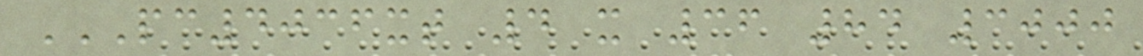PC4036XT 4 X 36 84 3000
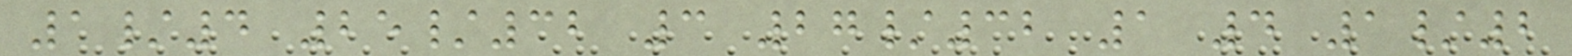1/4 25/32 3 27/32 1 4 1/2
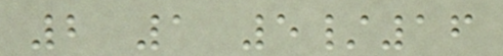2 1 5/16
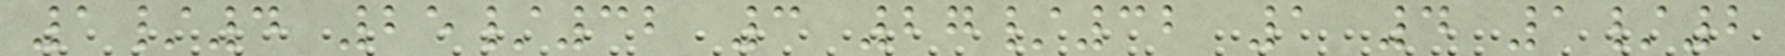1/4 25/32 3 27/32 1 4 1/2
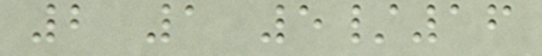2 1 5/16
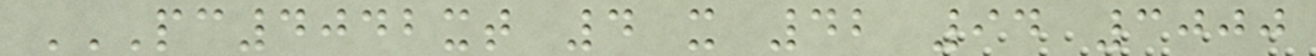PC4042XT 4 X 42 94 3000
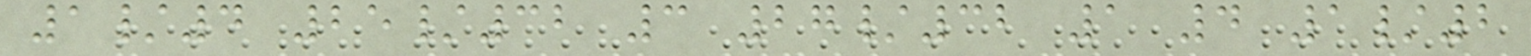1/4 25/32 3 27/32 1 4 1/2
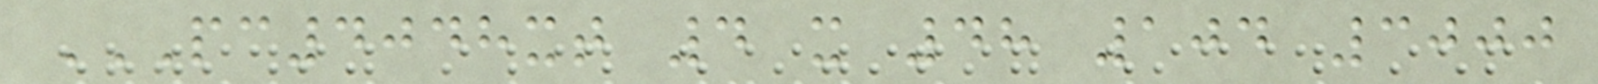PC4048XT 4 X 48 104 3000
